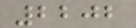2202
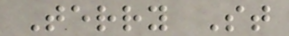Terry St
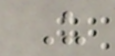U
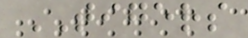TIGERS
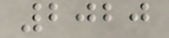2020
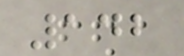142
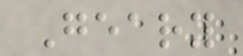Geary
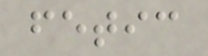fetic
